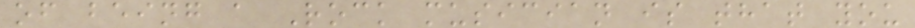of being a Rock musician is that you
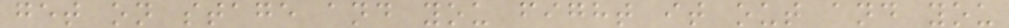get on stage and you fight it out and you
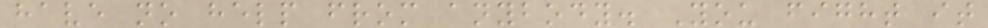have no help from anybody. You fight it
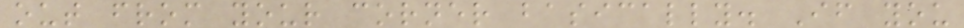out from your corner basically. If you
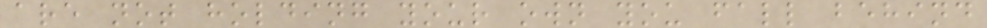are not holding your own you fall behind
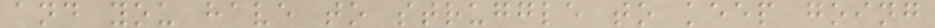and you have to struggle to keep going
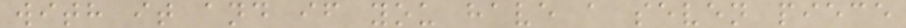with it and if you have a seven piece
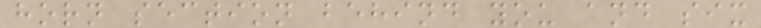horn section behind you and six
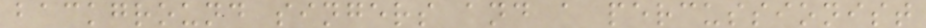background singers and a percussionist
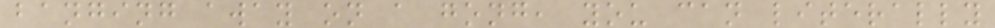banging away on a gong, you can literally
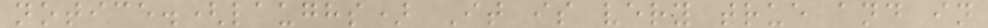notice.(laughs) It is very true and in
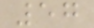57
